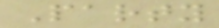Party
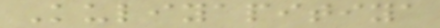Kuliyapitiya
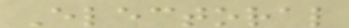Electoral
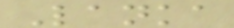Lanka
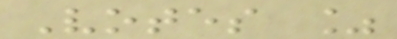Votes %
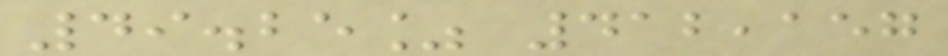49.25% 412,157
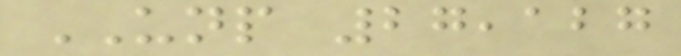UNP 27,127
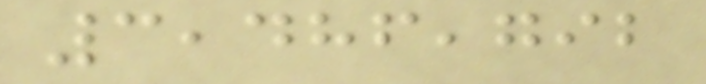3,486,792
